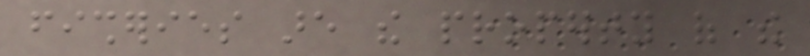fisheries are the property of the
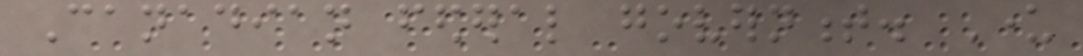Canadian federal government. Under
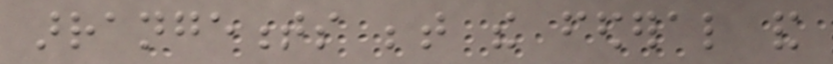arrangements between the federal and
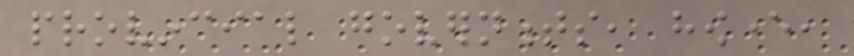provincial governments, however,
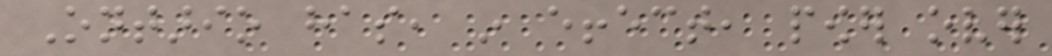Ontario has, in effect, power over
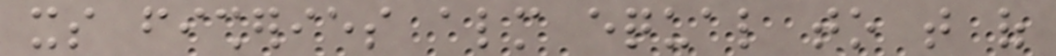its fisheries almost equal to that of
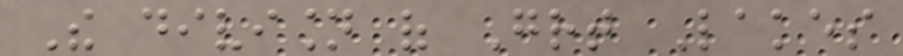The division of Great Lakes
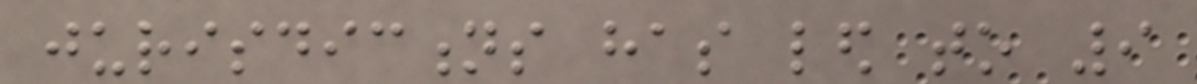jurisdictions has led to 9
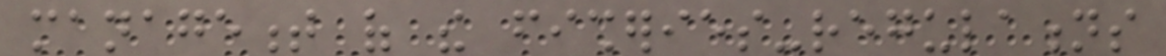management of the fisheries-regulations
